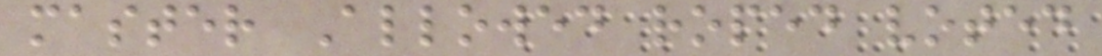master Allowed roped voted
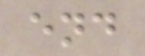end
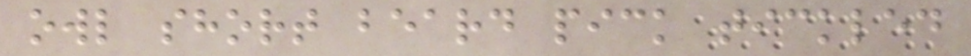owl short beard pick tickled
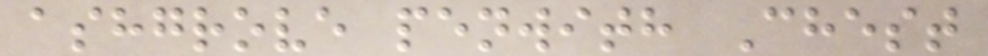ashgrove penwith Chest
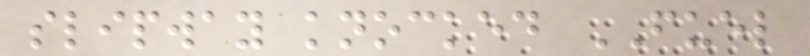slipway knocked FUEL
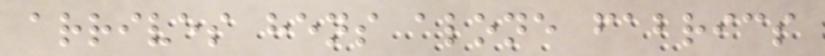arrives hens alone fabrics
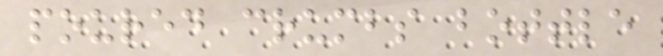poured crumbs bottle
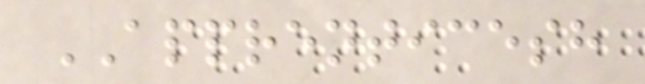APPRENTICESH
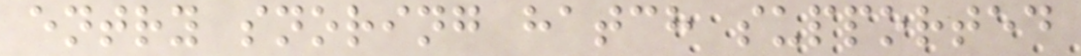entry snoring hatch supported
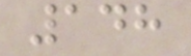148
